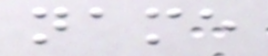name
